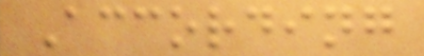According
